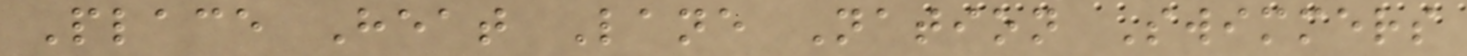Place Heat Lane Nation Swimmers
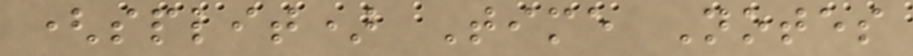(split) Time Notes
